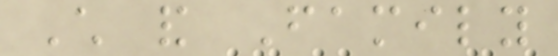Child and Family
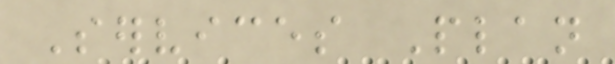Services Plan
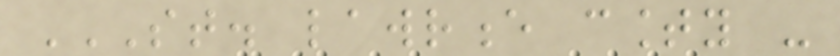ST. LAWRENCE COUNTY -
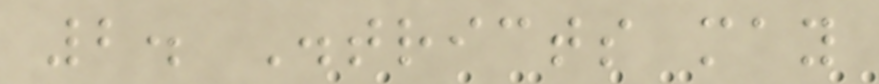2. Districts may
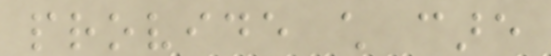provide child care
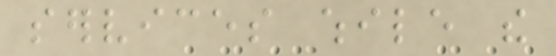services while the
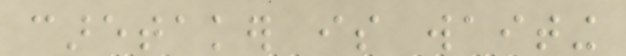caretaker is waiting
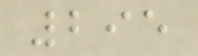295
